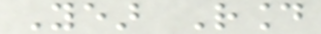Year Round
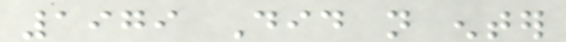1979 Did not enter
